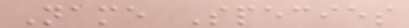Name Species
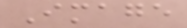Image
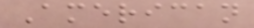American
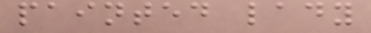painted lady
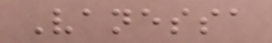Vanessa
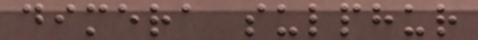dimera sulphur
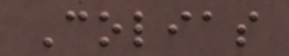Colias
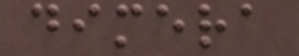dimera
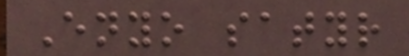Enyo satyr
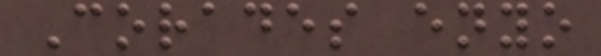Corades enyo
